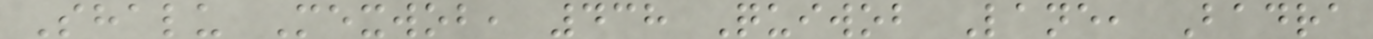Shalu Mexwob, 438 Quiwob Lane, Badra
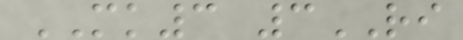MK3 3RI
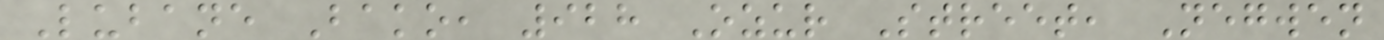Lubane Bako, 928 Ozur Street, Negwen
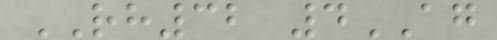RH32 4AG
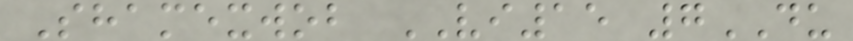Shamexwob VI15 7DU
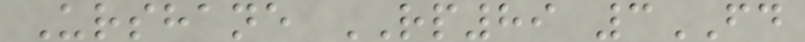Urshane RP89 3FD
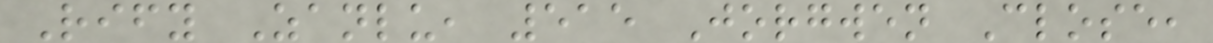Rify Zanlu, 515 Jorgwen Close,
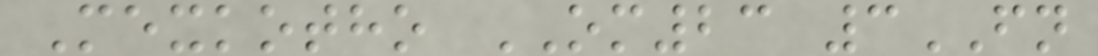Mexkotho OM23 3FN
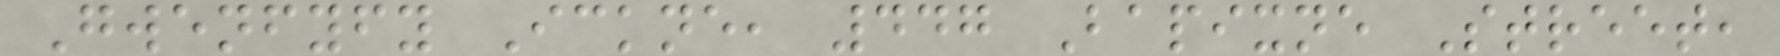Gwenfyfy Ickne, 447 Bapixne Street,
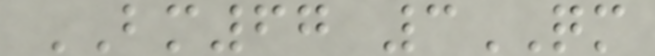BM67 3QM
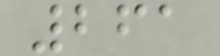261
